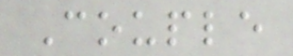Couple
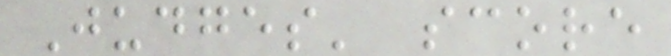Judges' score
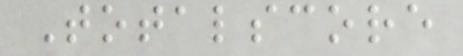Totalscore
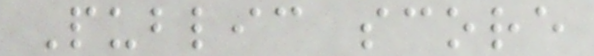Public score
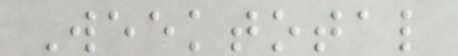Weektotal
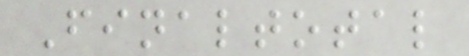Finaltotal
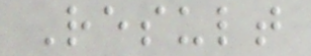Result
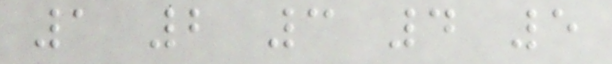1 2 3 4 5
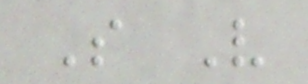S V
